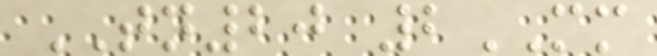TN20 2MM
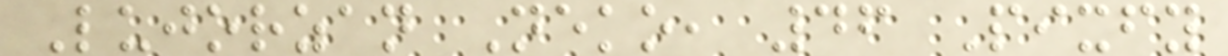Lujorzan Neko, 46 Pixfy
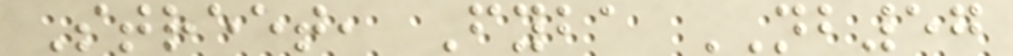Street, Fyba NB57
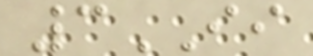3II
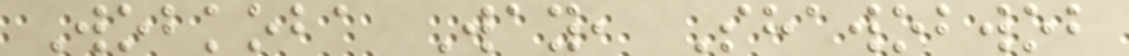Wobkoba Way, Shawobwob
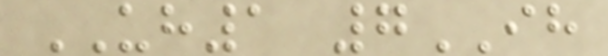UH1 7IH
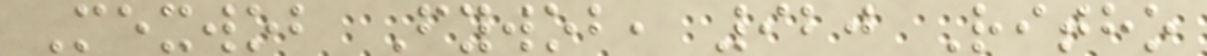Mexwob Fywob, 920 Ritho
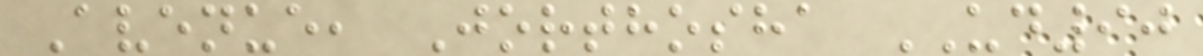Avenue, Jorthosha UD90
